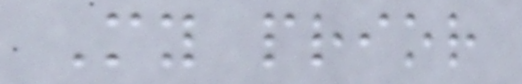My prior
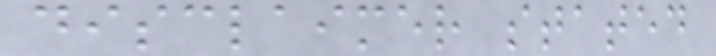disclaimer stated
